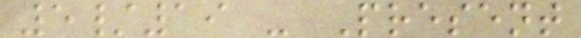5/19 - Present
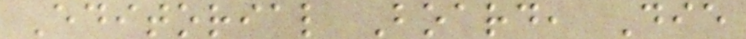Editorial Board, Die
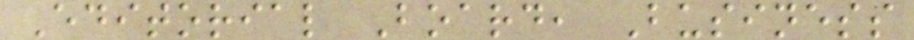Editorial Board, Business
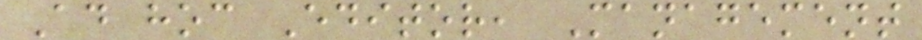Ad hoc Editor, Management
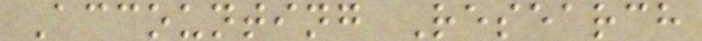Accounting Research
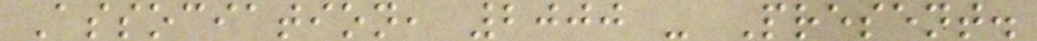Association, 2000 - Present.
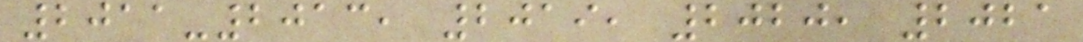2011-2013, 2019, 2020, 2021
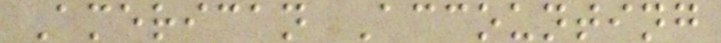American Accounting
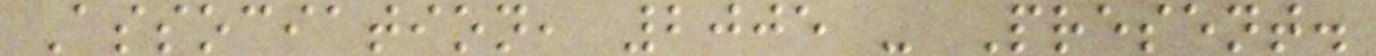Association, 2005 - Present.
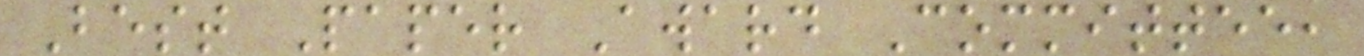Best Paper Award Committee,
